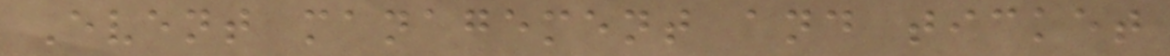Event management and ticket
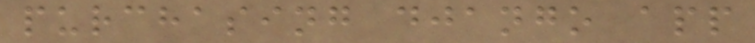purchasing django app
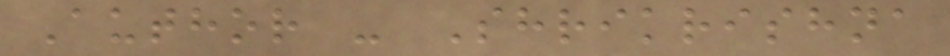Author - Shrikrishna
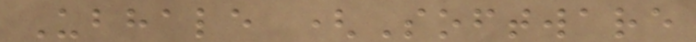Ubhale (Software
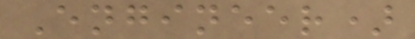Engineer)
